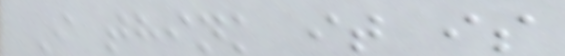I think it is
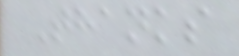Thanks
